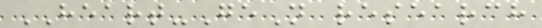HEART-GeN research
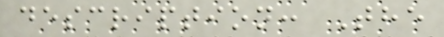description: The
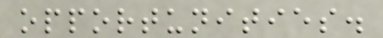opportunities.
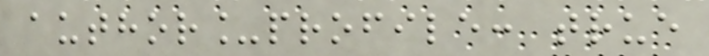author_profile: true
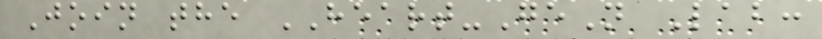Join the HEART-GeN Lab:
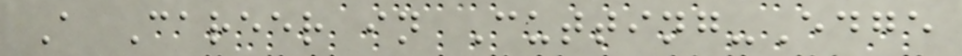A Career in Cutting-Edge
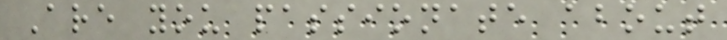Are you passionate about
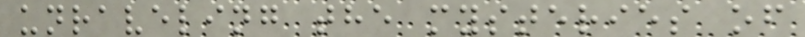unraveling the mysteries of
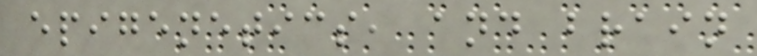epigenetics, and brain
